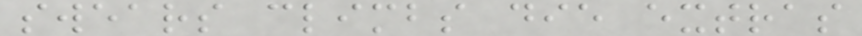swears climbs die extras
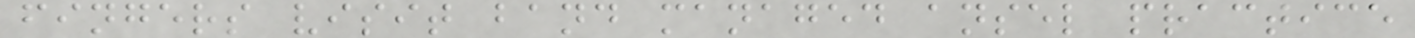fingers visit band managed ansel practice
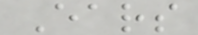Ears
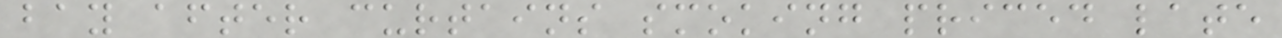bay after curtains smoking priced late
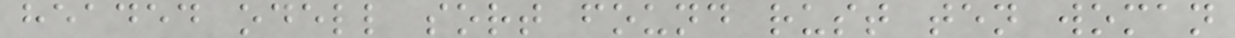headed odell sort found rust ten woman
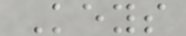Keys
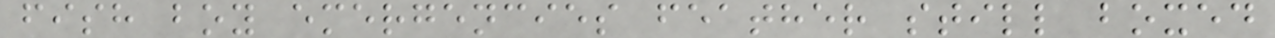fish boy emergencies feather still boxed
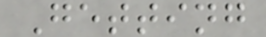Getting
